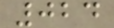024
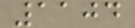1104
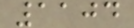1104
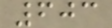603
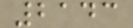2143
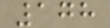178
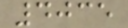4035
